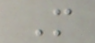M
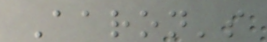Aaron's
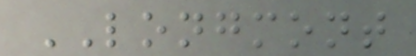LONGMONT
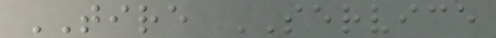TIRE SERVICE
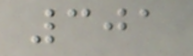301
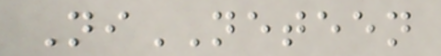NiNETEEN
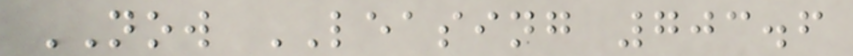NOW LEASING 703.6
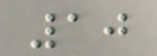10
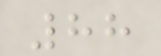88
